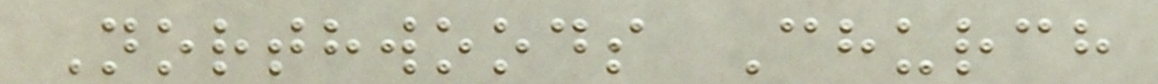Northwoods Church
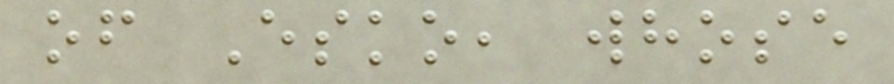of Esko, whose
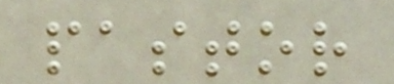pastor
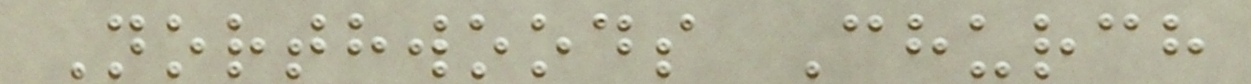Northwoods Church
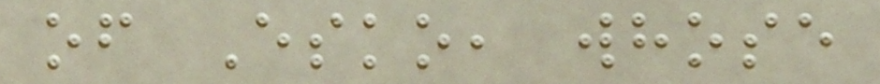of Esko, whose
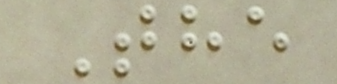The
